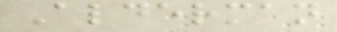Alderman
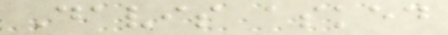Davis asked
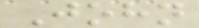John
